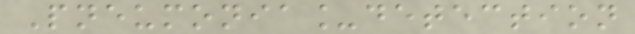Pneumonia_detection
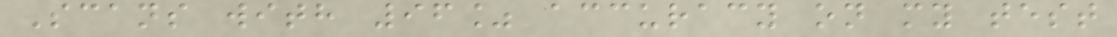Scans with 96% accuracy on my test
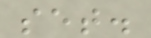set.
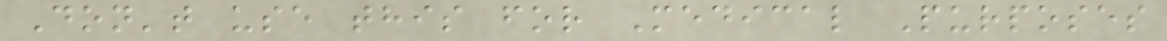Don't use this for Medical Purposes
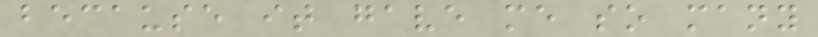because it gave me so many
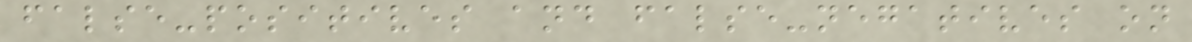false-positives and false-negatives on
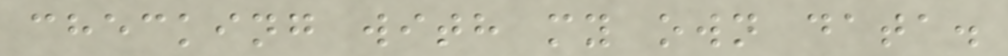checking with my own data.
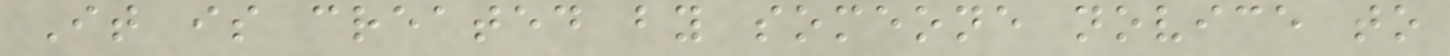It is created by someone novice to
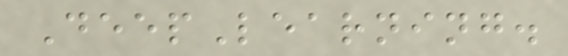DeepLearning.
